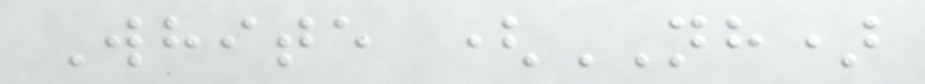White (NH)
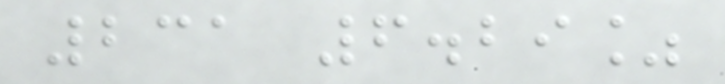231 6.29%
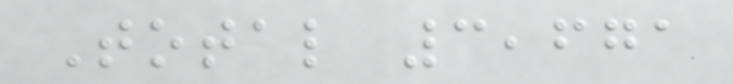Total 3,671
